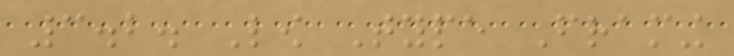3.2. Low Type Framing
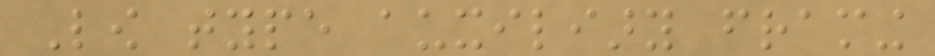Low type auxiliary framing
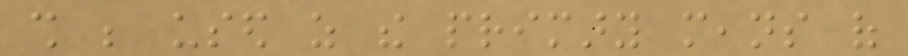shall be used as the primary means of
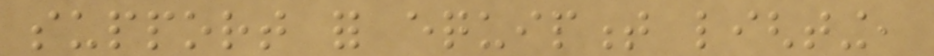support for equipment lighting,
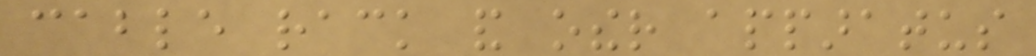cable rack and other apparatus
